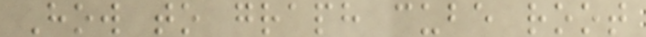How to graph cube root
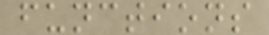functions
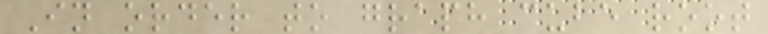In order to graph cube root
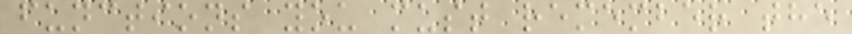functions you must remember the
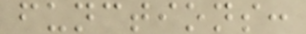functions:
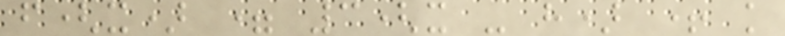f(x) = 3(x - h) + k
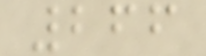266
